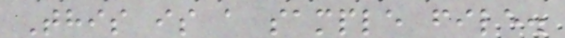This is a sample file.
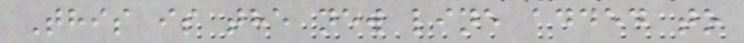This is the new line added to
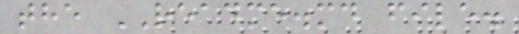the README.md file.
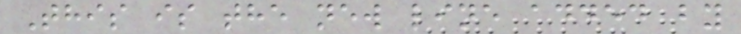This is the new line added by
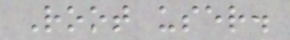Root user.
